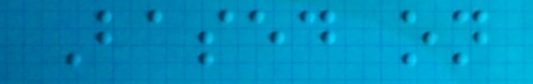Based on
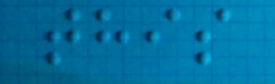this
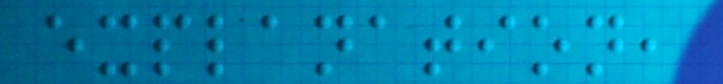explanation,
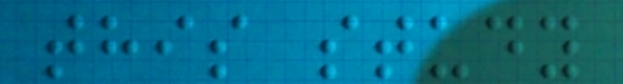this study
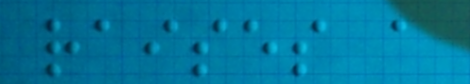raises a
